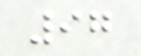97
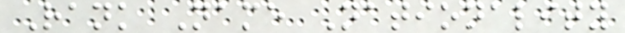Rank Name Nationality
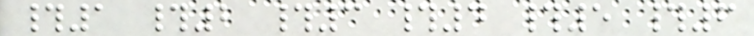#1 #2 #3 #4 #5 #6
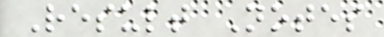Result Notes
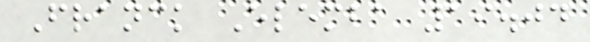Franck Elemba 19.04
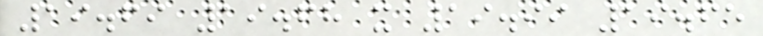19.69 19.68 x 19.99 19.65
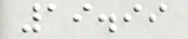19.99
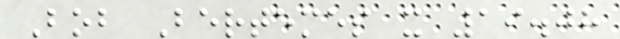Bob Bertemes x 19.08
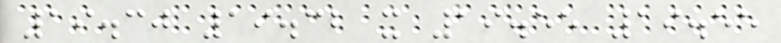19.30 19.32 x 19.55 19.55
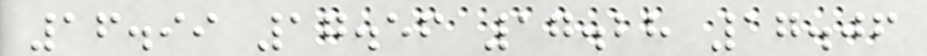16.99 17.56 17.28 17.06
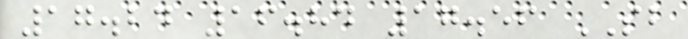17.24 16.84 17.56 SB
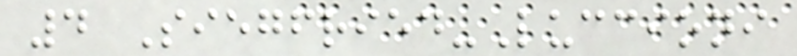4 Siegfried-Luccioni
